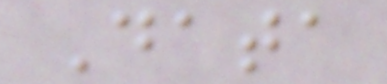Data
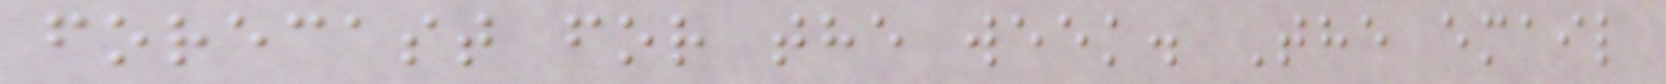forecast for the week. The email
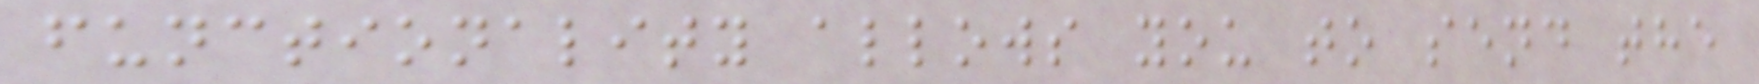functionality allows you to send the
